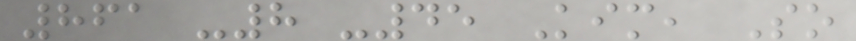861 -8 -45 Kim, So
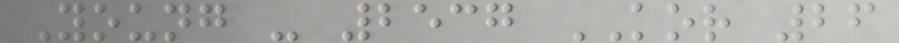Young - 2537 KOR 26
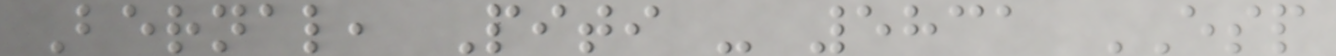Bernal, Piti - 5831 ESP
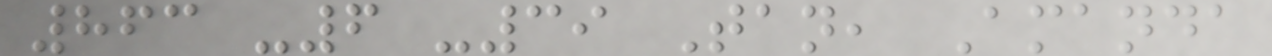863 -6 -39 Tan, Amanda
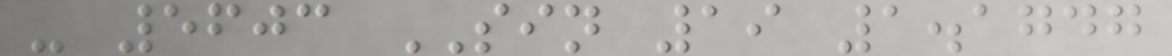- 5603 SIN 19 1.1747
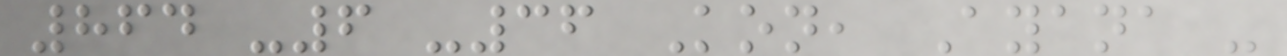864 -6 -36 Kon, Ayana -
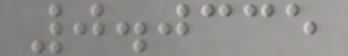0.0335
